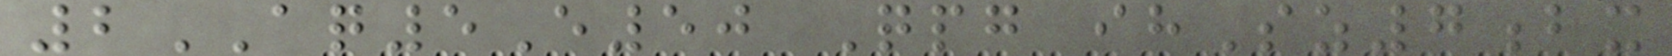2AQ5E50 Qpg ihSz7bx
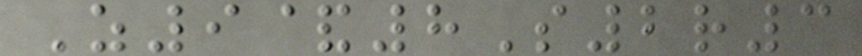Z9&8S2r3
